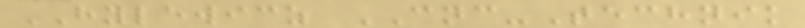HYLEWICZ CNC-Technik
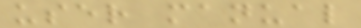user manual
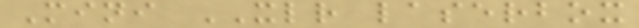Mini XLR laserbox
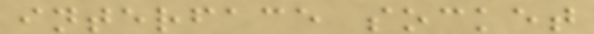interface socket
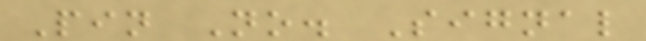Pin No. Signal
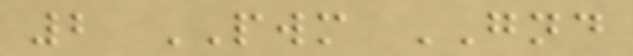2 PWM GND
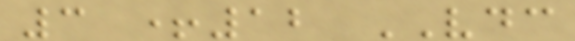3 +12 VDC
